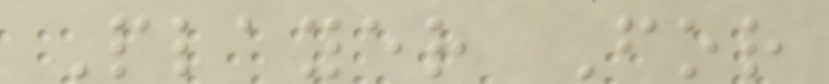Player For
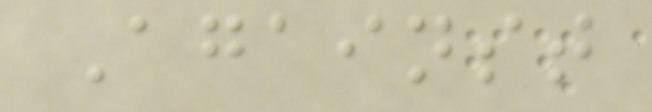Against
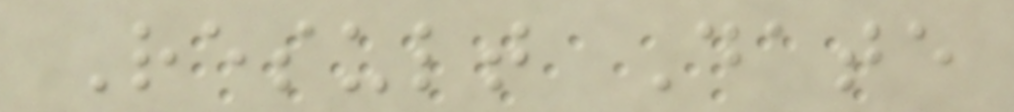Result Date
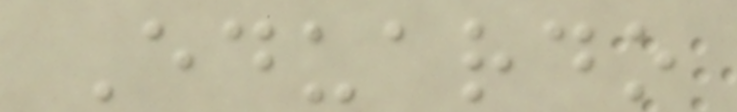Eduardo
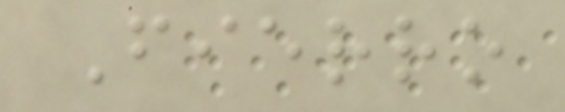Fierro
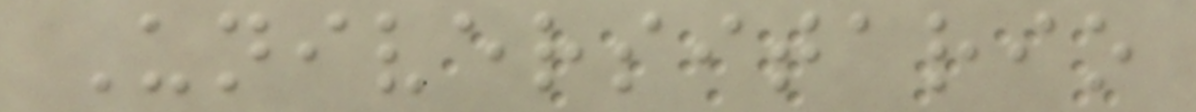Universitario
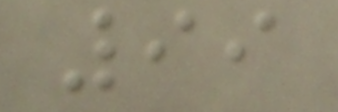99
